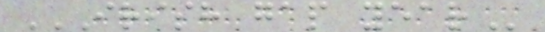IRISH GAP YEAR
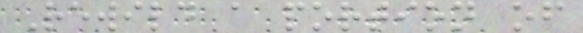Rewild a portion of
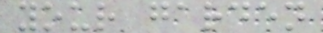your garden
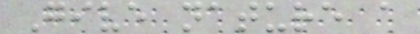Give nature a
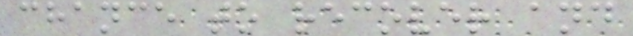chance to recover and
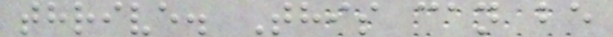thrive. This can be
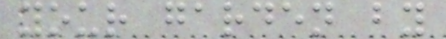your garden by
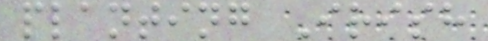planting Irish
